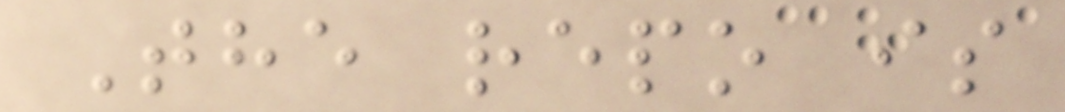The repo is
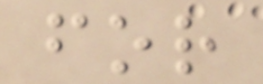for
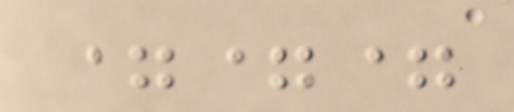===
